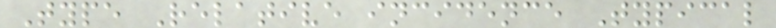Type Relative incidence Typical
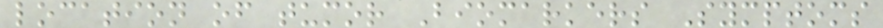location of tumor Biomarkers Symptoms
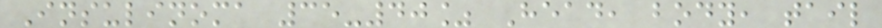Insulinoma 35-40% Head, body, tail
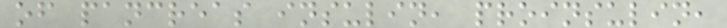of pancreas insulin, proinsulin,
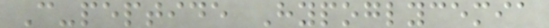C-peptide Hypoglycemia
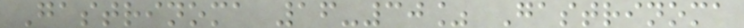Gastrinoma 16-30% Gastrinoma
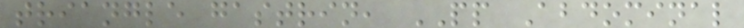triangle gastrin, PP Abdominal
